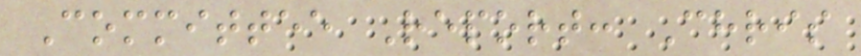Committee Report: Chris
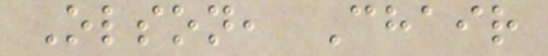Olson, Chair
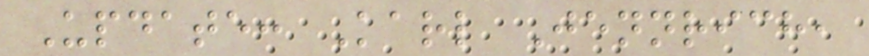Update: Karl Jennrich,
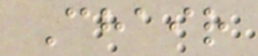Chair
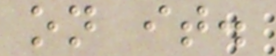on it.
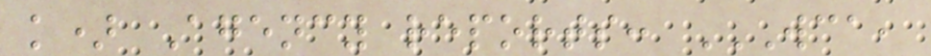k) Agency reports: WCA,
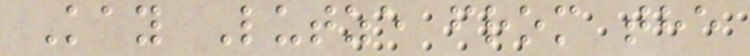Kay Lutze from the
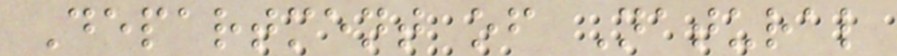Department of Natural
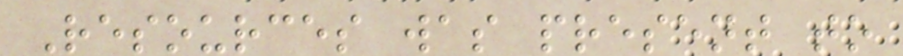Resources was present to
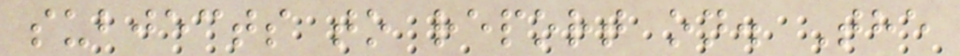subjects to report on. The
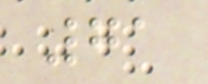71
